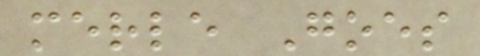merle Goes
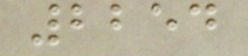2254
